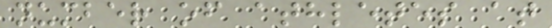number of athletes at
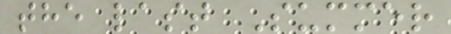the last Summer
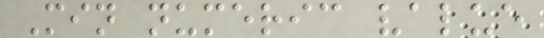Min numeric value
